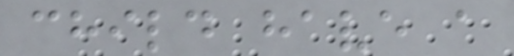child have a
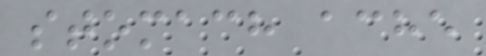stomach ache
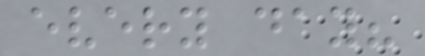every day?
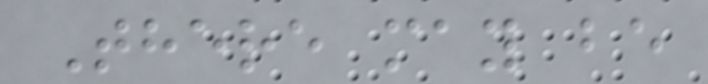There may be
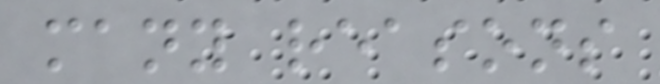many reasons
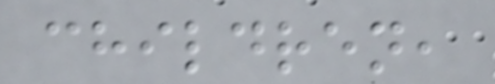children,
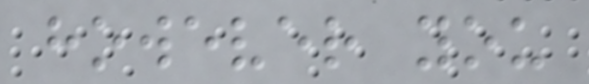however you
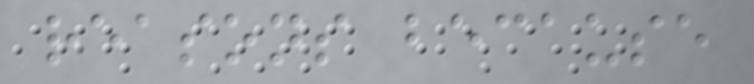reasons because
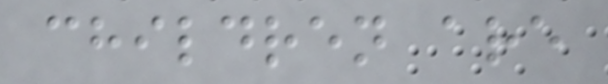children are
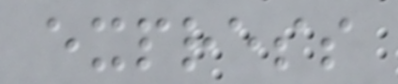express
